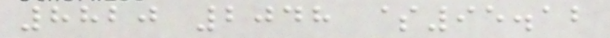8820 2048 $95.12
